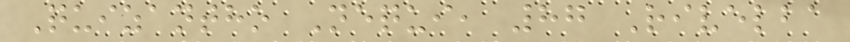Quizantho Nequi, 87 Rivelba
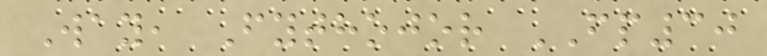Way, Fythojor FP30
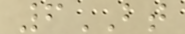6BT
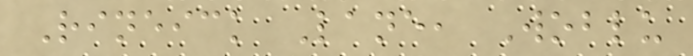Rineick Lane, Woblu
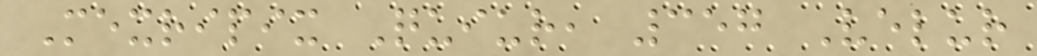Mexripix Quiur, 357 Velur
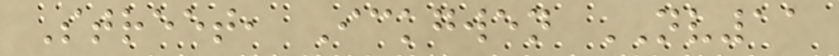Street, Ickgwen NV11
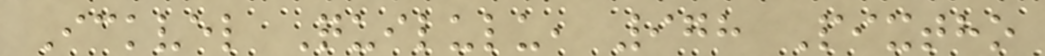Ickvel Quilulu, 978 Pixtho
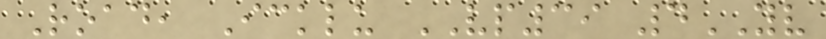Road, Icklu VP39 4YV
